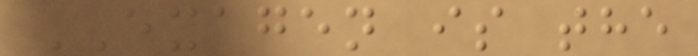EXAGEN is the
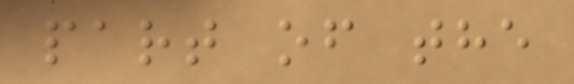part of the
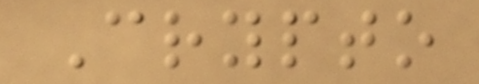Crypto
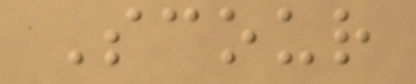Scour
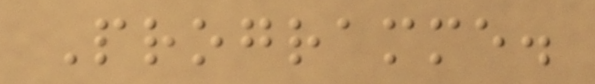Programme.
